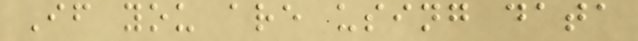If you are using data
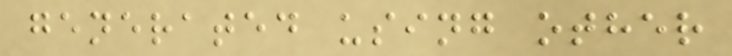generated using other
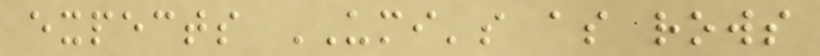expects UMI's as rows
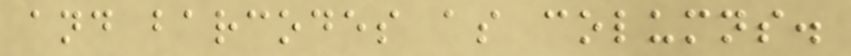and barcodes as columns.
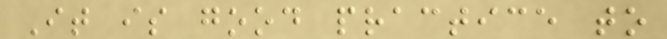It is good practice to
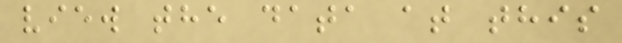view the data at this
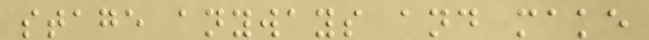stage anyways and make
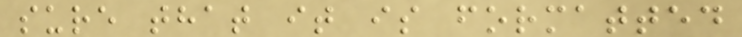sure that it is formatted
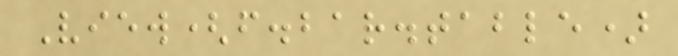View(f.bar.table)
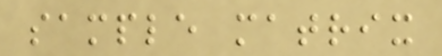sample matrix
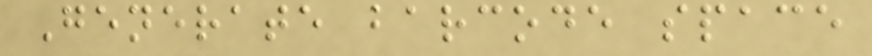Generate barcode space
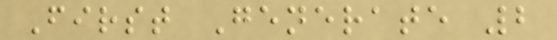First Generate 2
